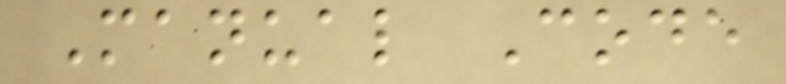Manual Code
